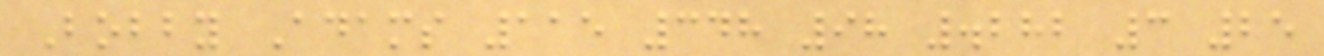Bobby Adams 115 348 98 .282 3 25
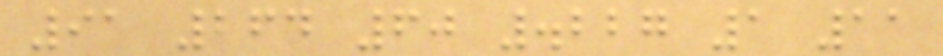91 264 60 .227 1 11
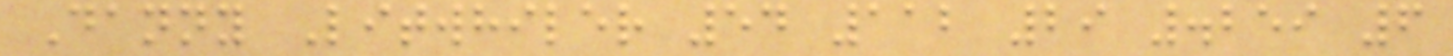Danny Litwhiler 54 112 29 .259 6
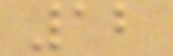12
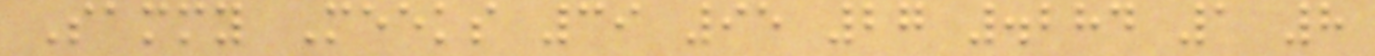Sammy Meeks 39 95 27 .284 1 8
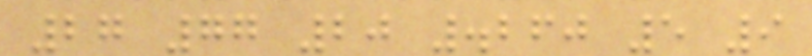27 77 20 .260 5 9
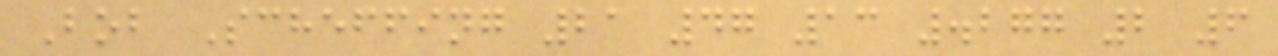Bob Scheffing 21 47 13 .277 2 6
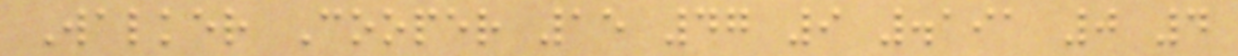Walker Cooper 15 47 9 .191 0 4
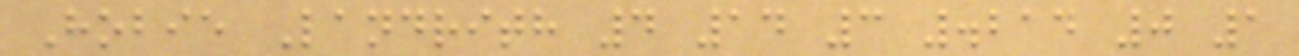Hobie Landrith 4 14 3 .214 0 1
